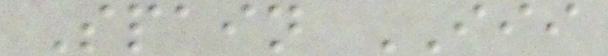Spain III
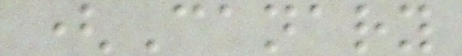(Canary
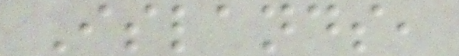Islands,
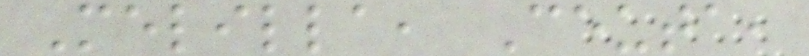Melilla, Ceuta,
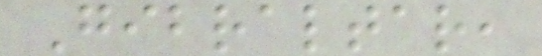Gibraltar,
